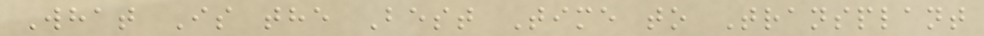What Is the Best Time to Transplant
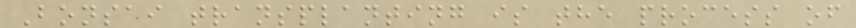Bonsai transplanting is the process of
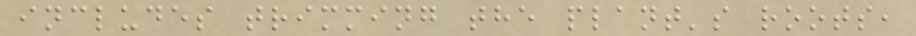includes trimming the plant's roots,
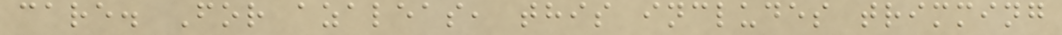care. For azaleas, this includes trimming
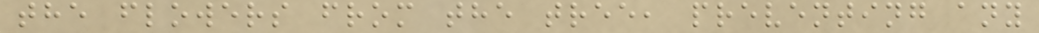the flowers from the tree, preventing any
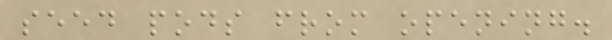seed pods from opening.
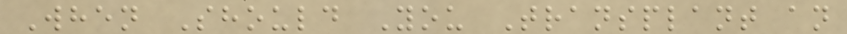When Should You Transplant an
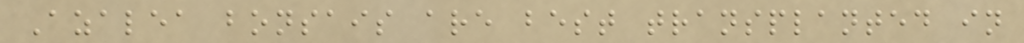Azalea bonsais are best transplanted in
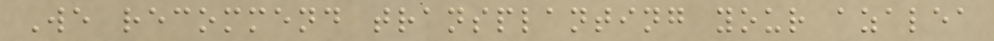We recommend transplanting your azalea
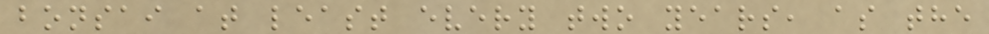bonsai at least every two years, as the
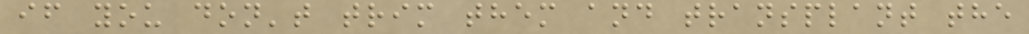if you don't trim them and transplant the
